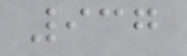937
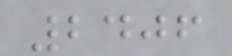2406
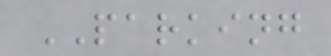PARKING
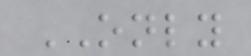ONLY
